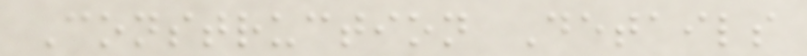Construction Details
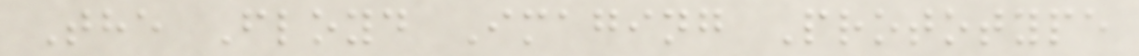The Floyd Imaging Prototype
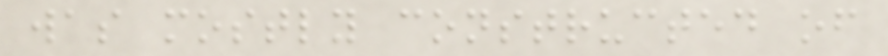was mostly constructed of
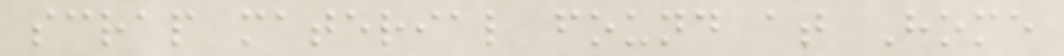scrap material found at Home
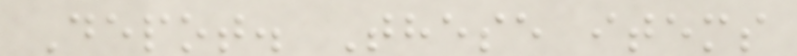Depot. These items
